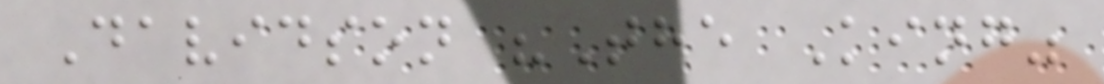Davidson "The King"
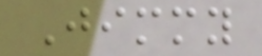Jimmy
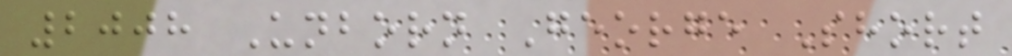2008 Unborn George Short
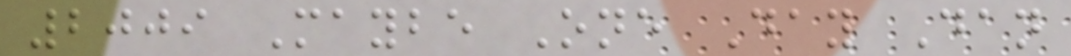2009 Maybe One Day Dan
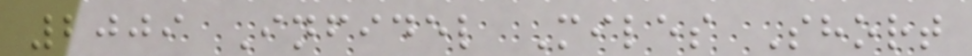2009 Infidel Miles Short
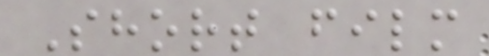Short film
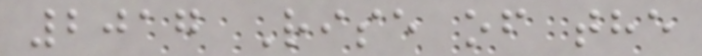2017 Rise of the
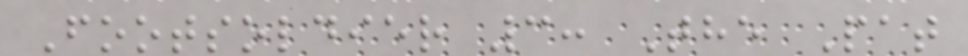Footsoldier 3: The Pat
